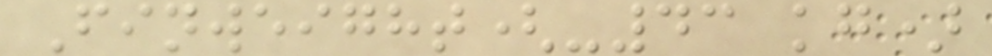Finweight(-43 kg)
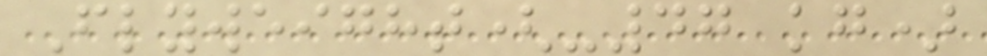Flyweight(-47 kg)
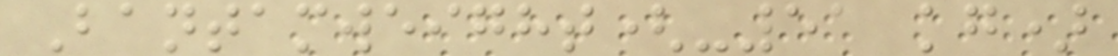Bantamweight(-51 kg)
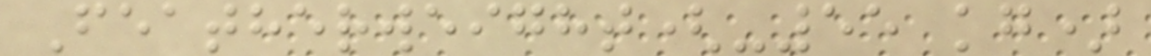Featherweight(-55 kg)
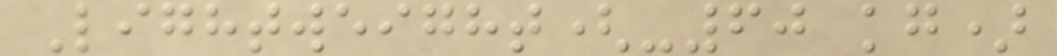Lightweight(-60 kg)
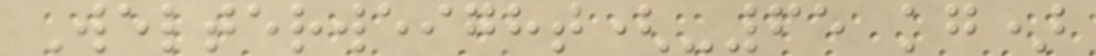Welterweight(-65 kg)
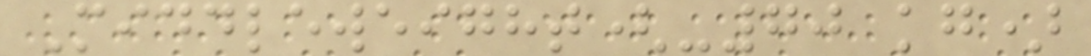Middleweight(-70 kg)
